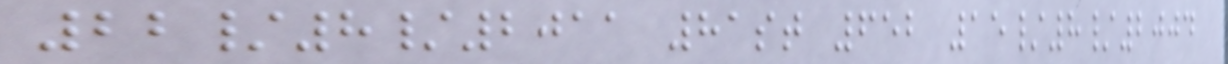22/8/2011 81st 652 15/8/2004
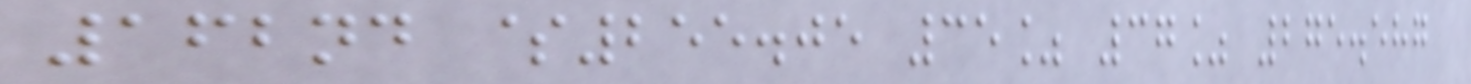162nd $255.05 35% 37% 275.587
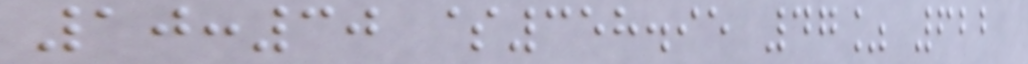10:30 $358.95 47% 622
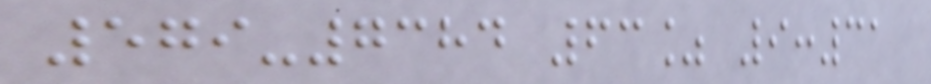579-7384 63% 9:31
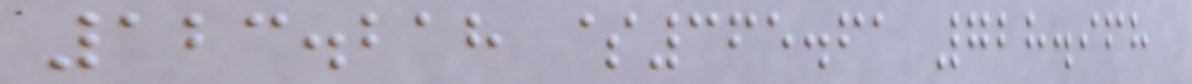123.218 $365.61 728.968
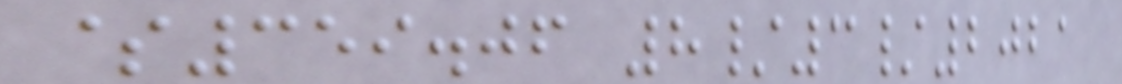$359.06 8/3/2021
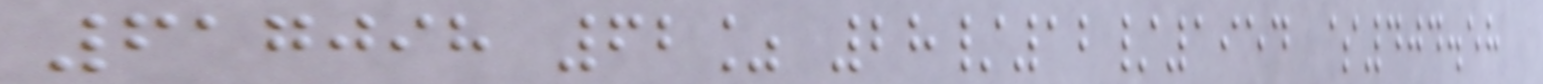617098 62% 28/12/1954 $404.58
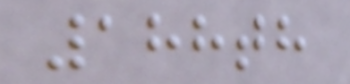188th
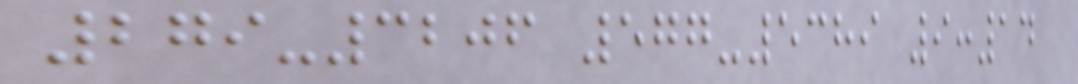279-3206 577-5389 9:14
